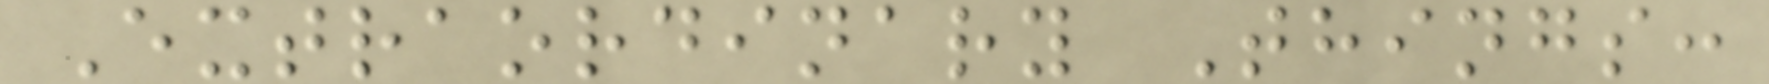Extraordinary Things:
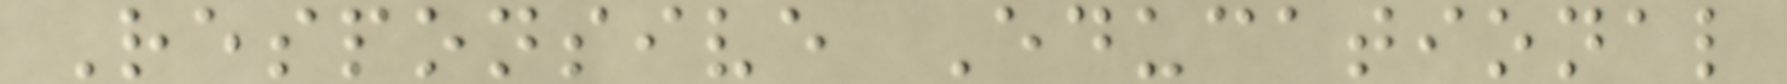Responsive Educational
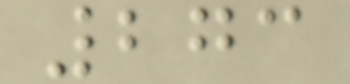273
